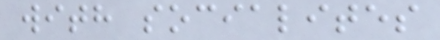with socialites
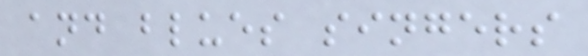and blues singers
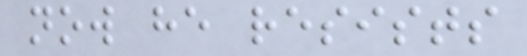now he resists
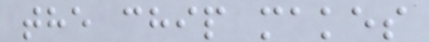the chip makes
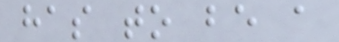has to be a
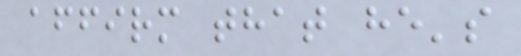affirm that he's
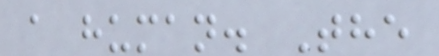a human. The
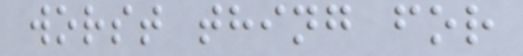worst thing for
